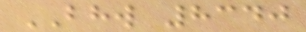BHW 8340
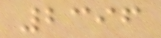2396
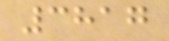3817
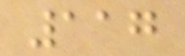117
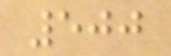500
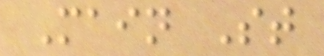Main St
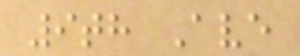9th Ave
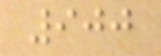900
